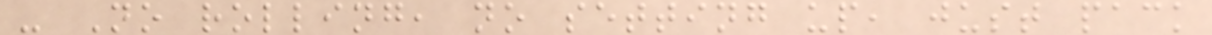- No rolling, no setting up, just pack
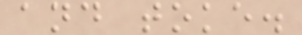and toke.
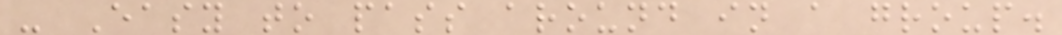- Easy to pass around in a group.
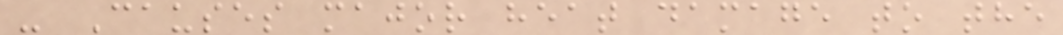- Causes major heat damage to the
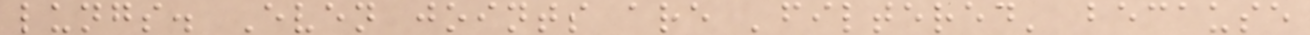lungs. Even joints are 'filtered' because
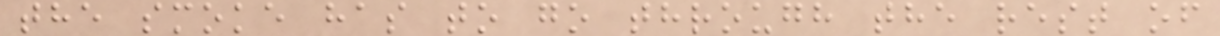the smoke has to go through the rest of
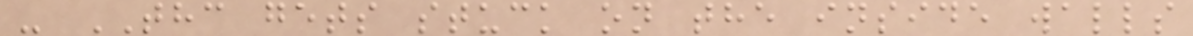- THC gets stuck on the inside walls
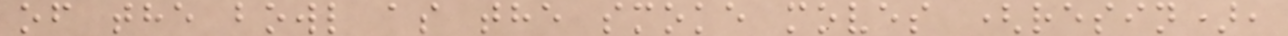of the bowl as the smoke moves (resin),
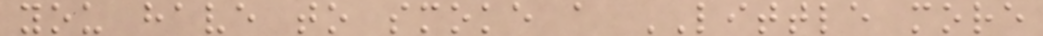you have to smoke a LITTLE more
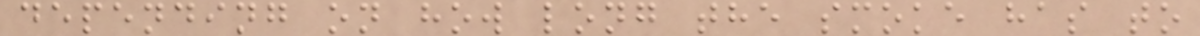depending on how long the smoke has to
